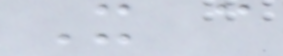It can
